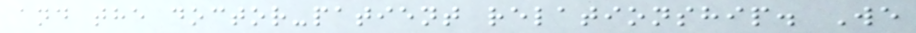and the doctor-patient relationship. We
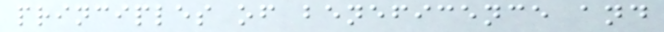principles of beneficence and
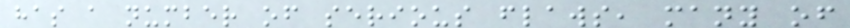has a number of serious flaws, many of
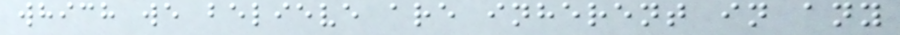which we believe are inherent in any
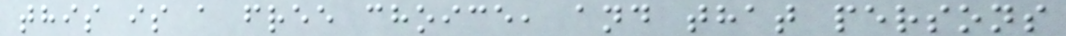this is a free choice, and that persons
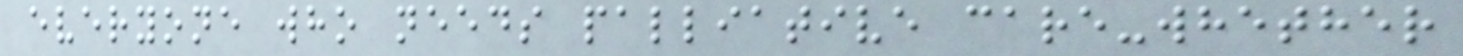everyone who needs palliative care-whether
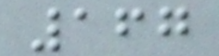167
